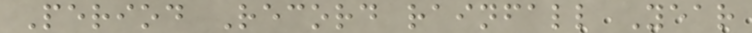Period Record rainfall Year
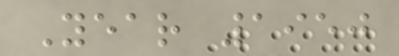Year 1950
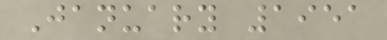January 1951
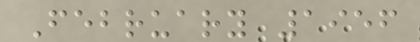February 1956
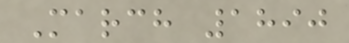March 1890
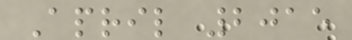April 2015
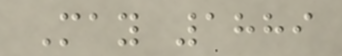May 1889
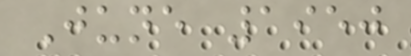June 1950
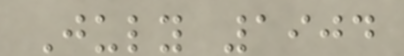July 1904
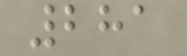281
